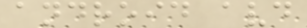android avd
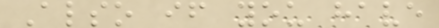Also if you have
